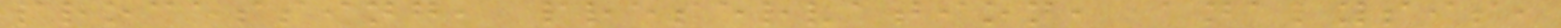processing, preservation, analysis,
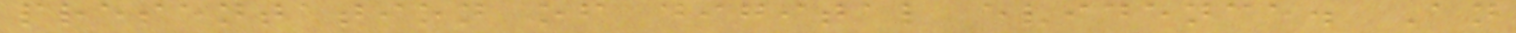presentation of digital evidence. An
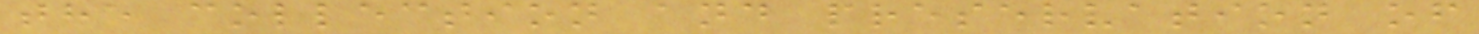the collection and preservation of
